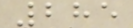285
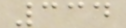334
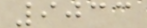9033
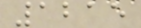1215
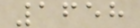1658
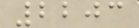2203
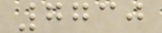7730
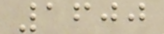1600
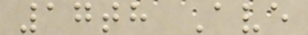17th Ave
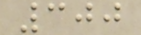300
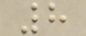8
